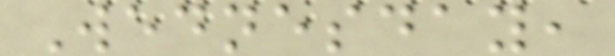Wednesday,
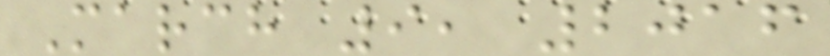March 9, 2016
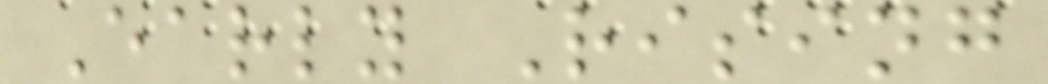Early Rising
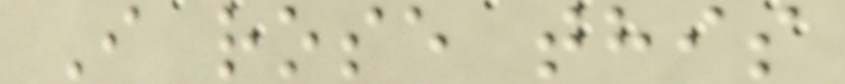I rose this
